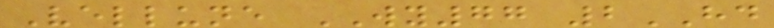Vellune WY77 2HD
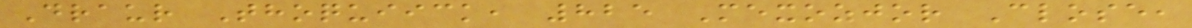Draur Thoquiick, 825 Mexozjor Close,
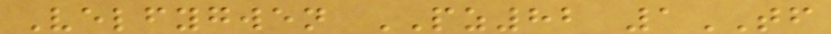Velfygwen PZ82 1TF
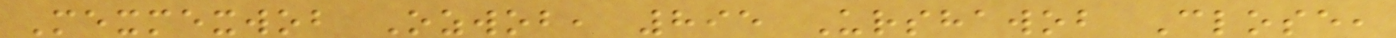Mexmexwob Ozwob, 895 Urshawob Close,
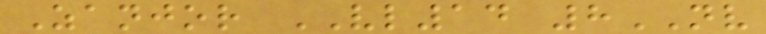Zanjor VL14 8NV
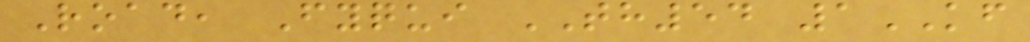Road, Fyqui TH54 1KF
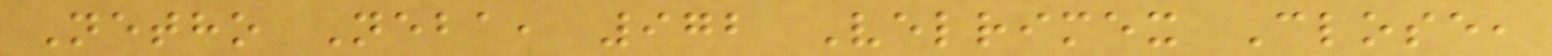Netho Neba, 972 Velrimex Close,
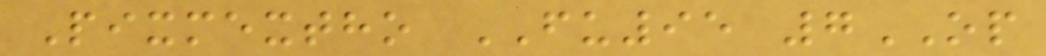Pixmextho FU95 7OP
